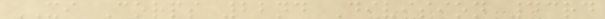XI Corps 22nd Division 43rd
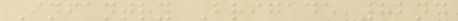Infantry Brigade 82nd
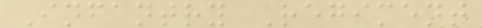Infantry Regiment
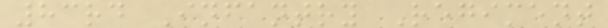83rd Infantry Regiment
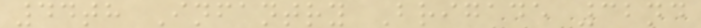44th Infantry Brigade 32nd
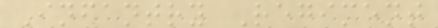Infantry Regiment
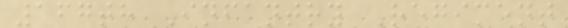167th Infantry Regiment
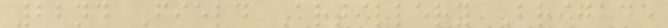22nd Field Artillery Brigade
